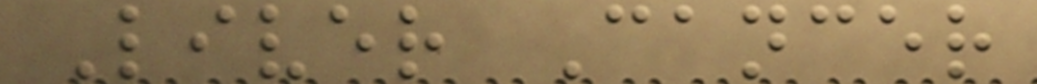Liver Cancer
